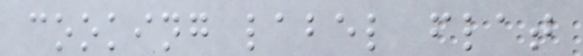cooking label flat
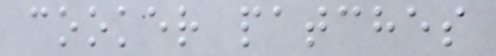cooker patches
